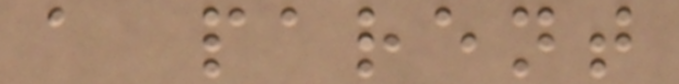a parent
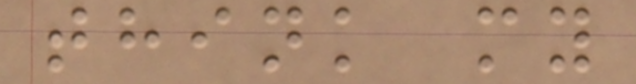think my
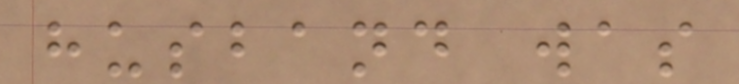husband was
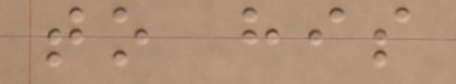to his
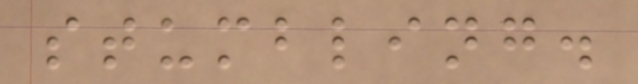stumbling.
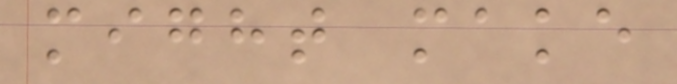might make
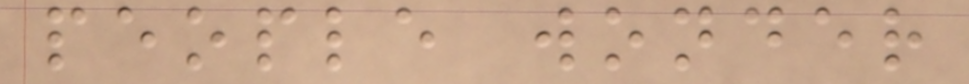people wonder
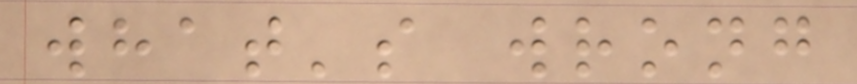what's wrong
